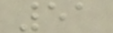51
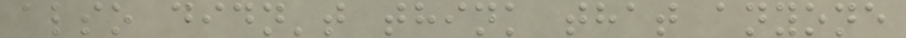also didn't think that anyone
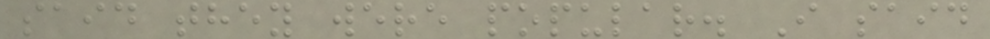said they were popular. I said
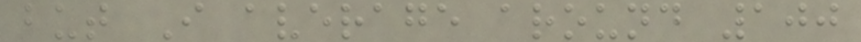but I average around 100
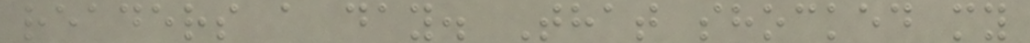readers a day. That shocked my
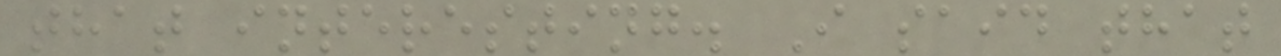that interesting. I said that
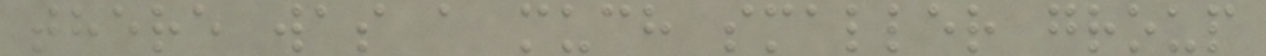there was a much smaller group
